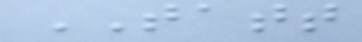TATT
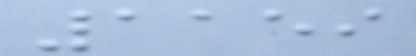1159
